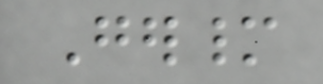Germany
